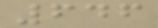646
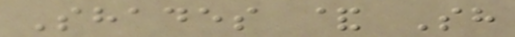Shades & Sh
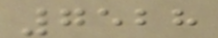7528
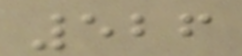526
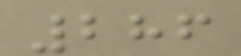286
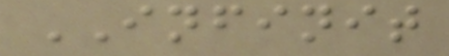INFINIT
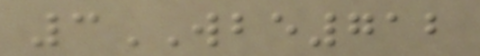3WBE712
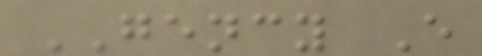GENCY E
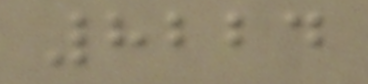8224
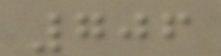706
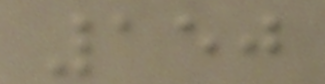150
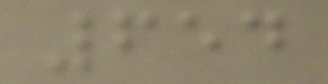654
